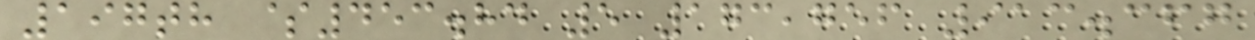197th $453.84 5 173,756 913.367
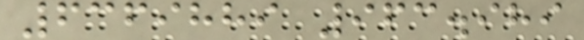6369889 963.989
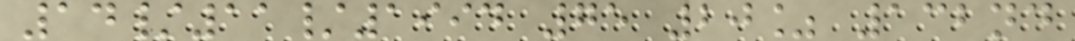14/11/1994 75 20% 132nd
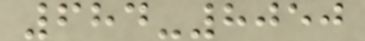684-8050
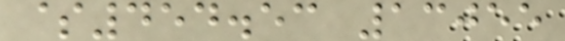$454.53 13055
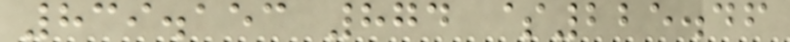839.153 874 $225.46
